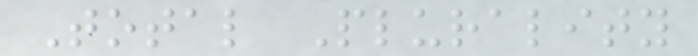Total Plurality
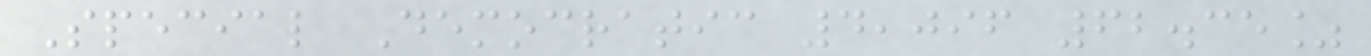Special Democratic 4,096 62.35%
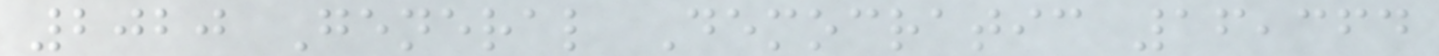2020 General Democratic 16,364
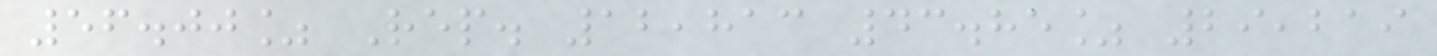56.00% Rep. 12,813 43.85% 29,219
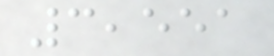3,551
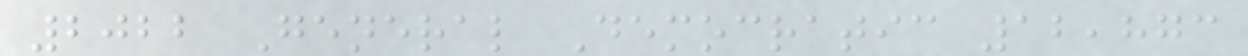2022 General Democratic 12,873
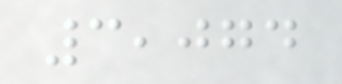3,074
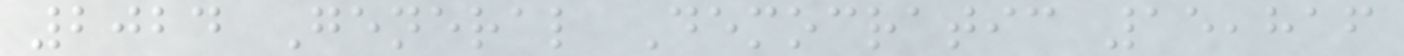2024 General Democratic 15,816
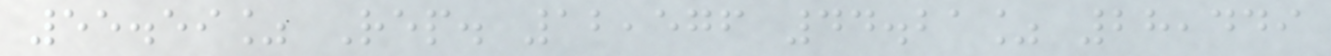55.59% Rep. 12,576 44.21% 28,449
